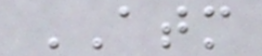ATM
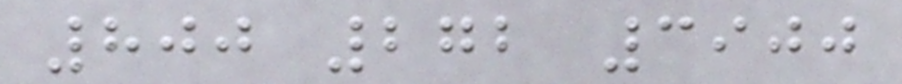800 272 3900
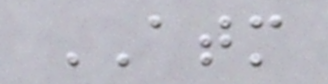ATM
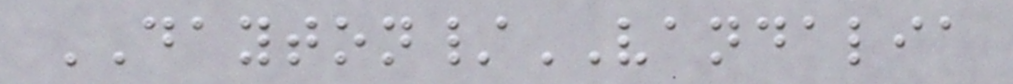DAYTON/VANDALIA
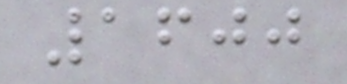1600
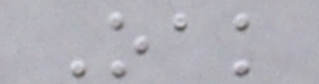Oak
